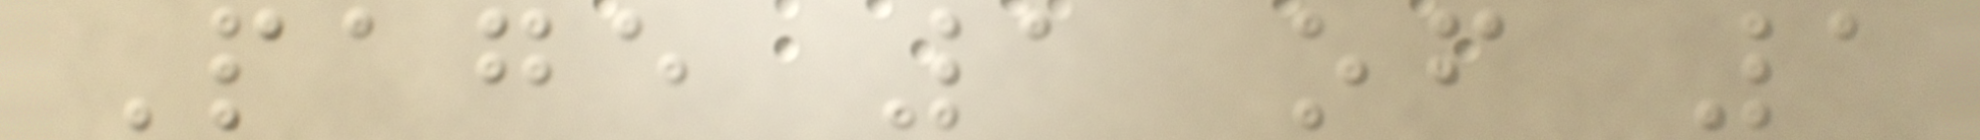Page 1 of 1
